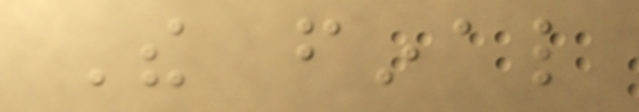The final
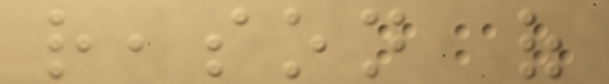reason of
